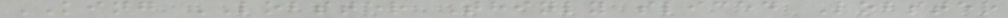KING LOBSTER Thinly sliced Lobster
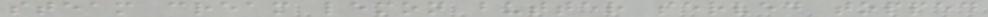steam cream lemon butter served topped
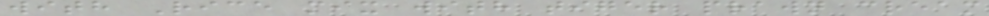with Rice mix with tiger prawn cream
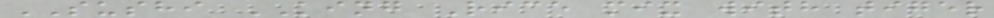SUSHI KING Rice mix with tiger
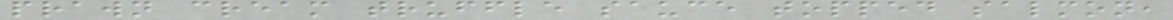prawn cream truffle sauce topped salmon,
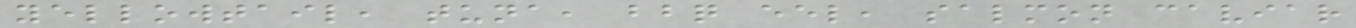yellowtail, tuna, bbq eel, salmon caviar
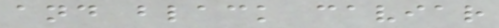and black caviar
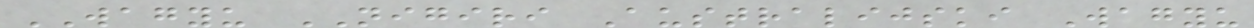WAGYU NIGIRI Australijski Wagyu
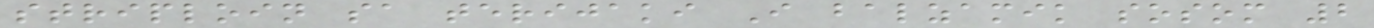striploin sa terijaki I balzamik sosom 2
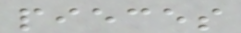pieces
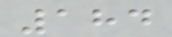184
